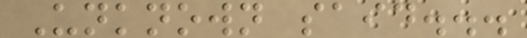Unknown said...
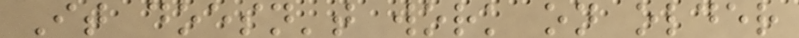It doesn't work on older
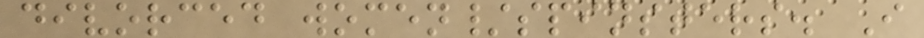divorced women/spinsters. I
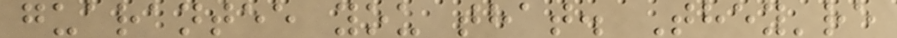guarantee you that. They're
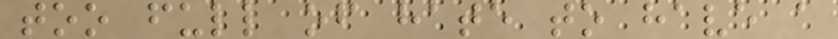too full of hate to have a
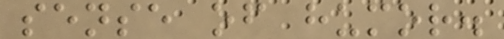sense of humor.
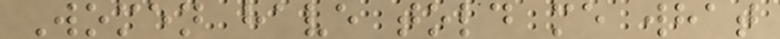Women have told me what
